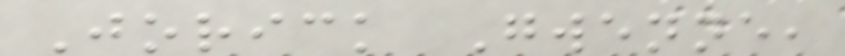Jorick Gwenne,
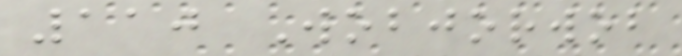110 Wobjorwob
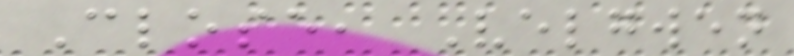Close, Velgwen
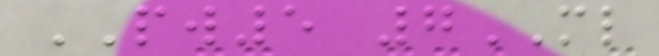PW5 7ML
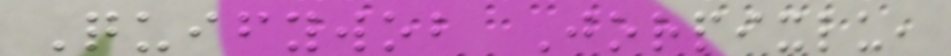Quifywob Jorpixlu,
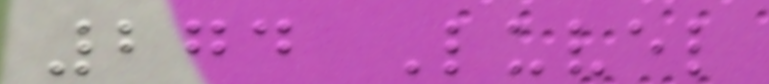274 Luvel
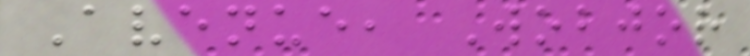Avenue, Wobjor
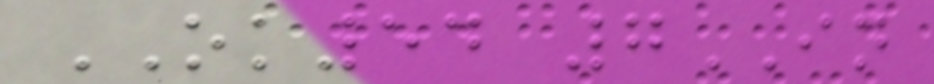OK54 7IN
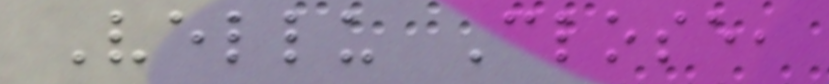Vellu Close,
